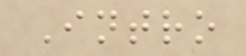Intro
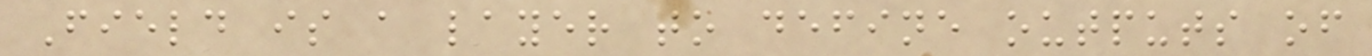Field is a layer to define outputs of
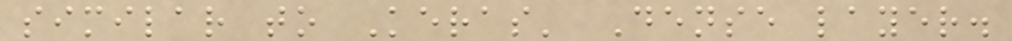similar to Keras' Dense layer.
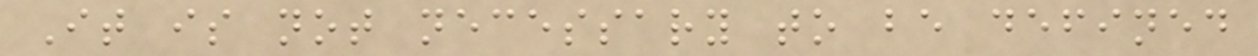It is not necessary to be defined
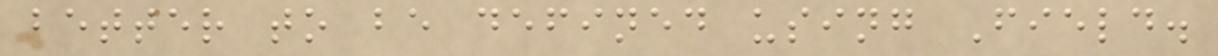better to be defined using Field.
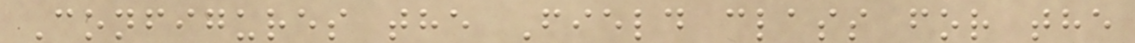Configures the Field class for the
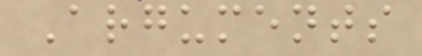Arguments
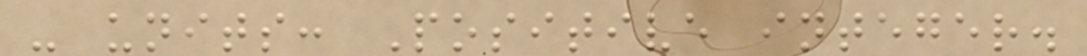- units: Positive integer.
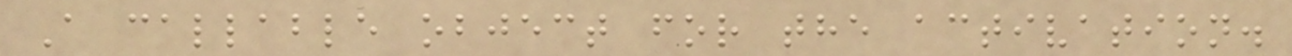A callable object for the activation.
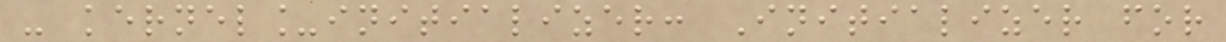- kernel_initializer: Initializer for
